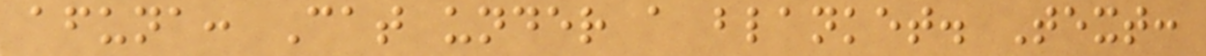afuna: Cat under a blanket. Text:
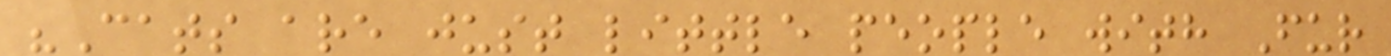"Cats are just little people with Fur
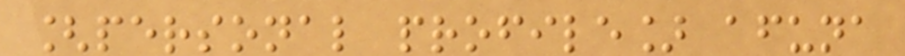[personal profile] afuna
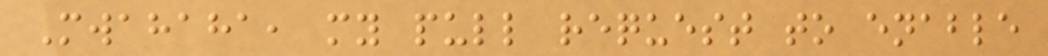Mwahaha, my pull request to enable
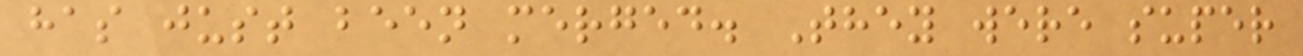has just been merged. They were super
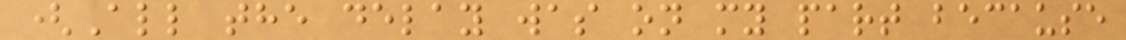(All the delay was on my part because
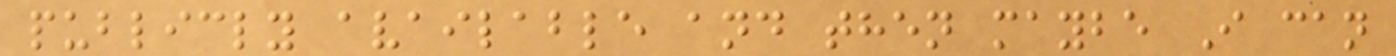publicly available and then maybe I can
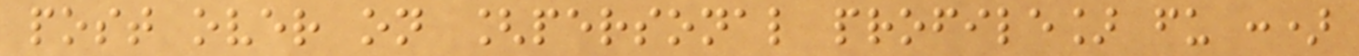post over on [personal profile] fu :)
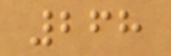268
